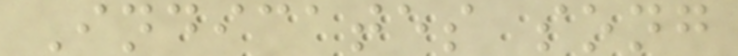Indicates song
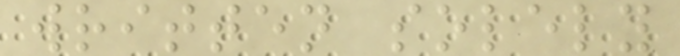written solely
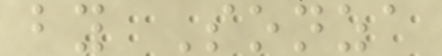by Sonza
